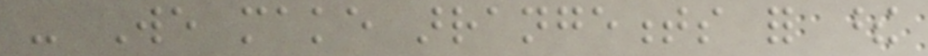- We make arrangements for these
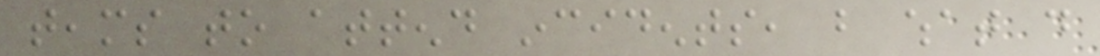teams to attend incidents, but what do
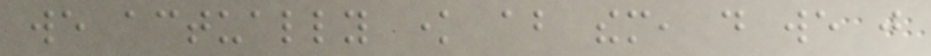we actually know about them, do we just
